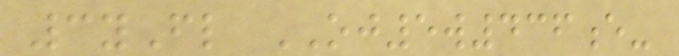3yFl OJ5w436e-
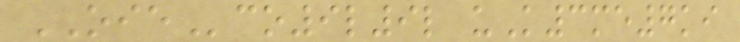OIEco9l9l uK3me7ki
